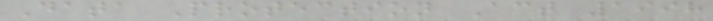Data Protection Act 1998
